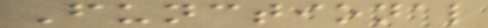Functional
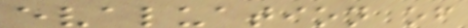evaluation of
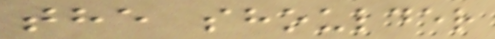the shoulder
